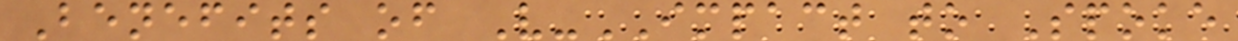Benefits of V-IMPACT to Spoke
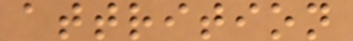attrition
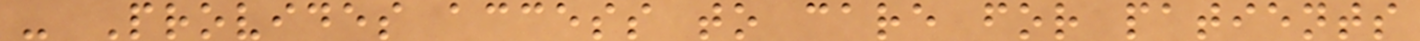- Provides access to care for patients
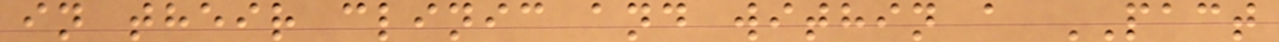in their clinic and within a PACT
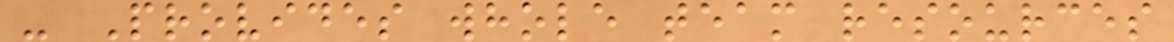- Provides whole team resources
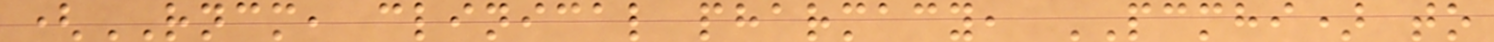(RNCM, clinical pharmacy, PCMHI) to
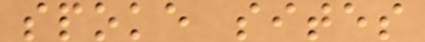spoke sites
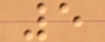5
